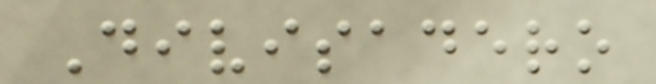Divisadero
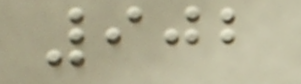902
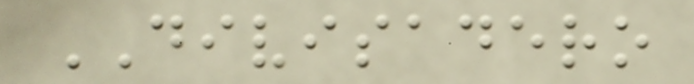DIVISADERO
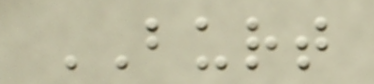BURT
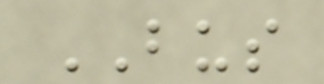BUS
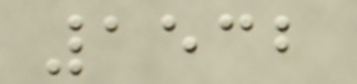1532
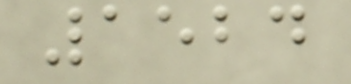1524
